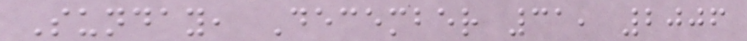Sunday, December 31, 2006
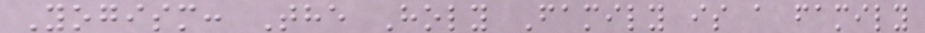Yogism: The Holy Family is a family
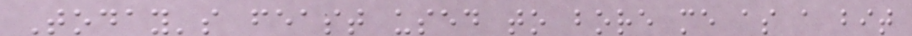Today's feast used to bore me as a bit
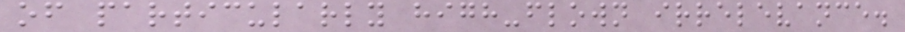of particularly high-flown irrelevance.
